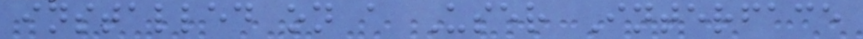installed on a User Interface
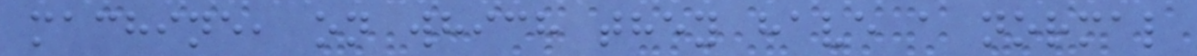machine, on which they have a normal
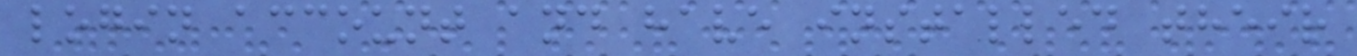login account and have installed their
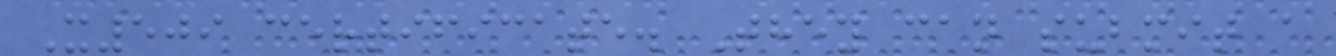X509 certificate. They can submit a
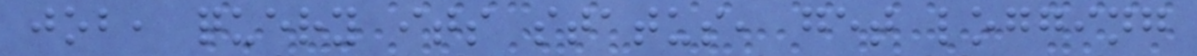job, query its status, get logging
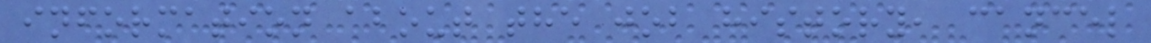information about the job history, cancel
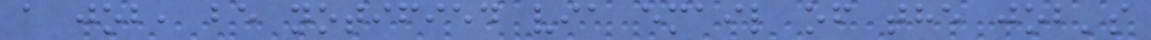a job, be notified via email of the job's
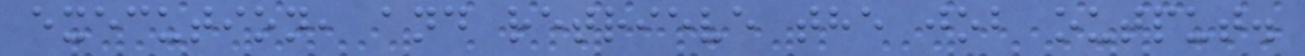execution, and retrieve the job output.
